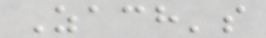Zach's
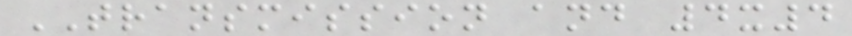TRANSMISSION and 4x4
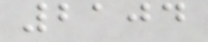2104
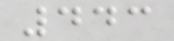443
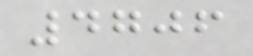4706
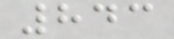843
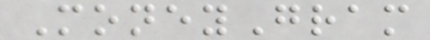MoneyGram
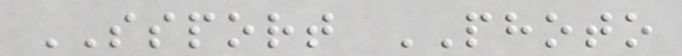SSPORT PHOTO
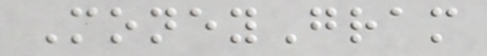MoneyGram
